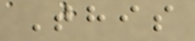This
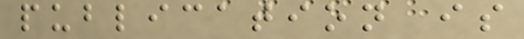publication is
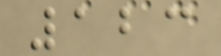123
